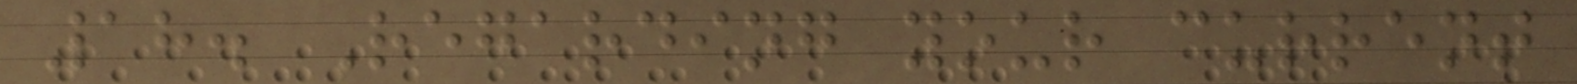18. Regarding your current
